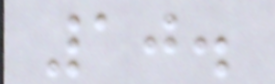10.
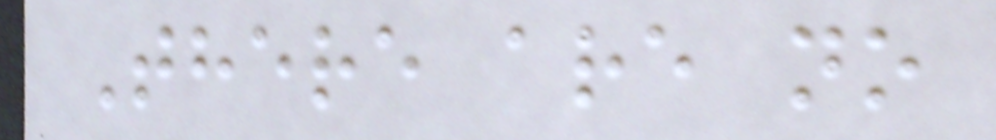There are no
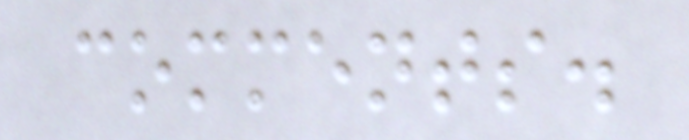comments.
